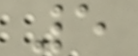5
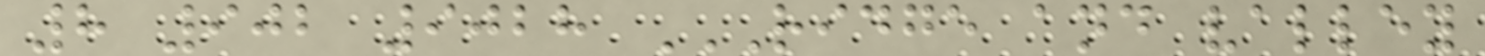8 902 9028 RIDGE AND VALLEY
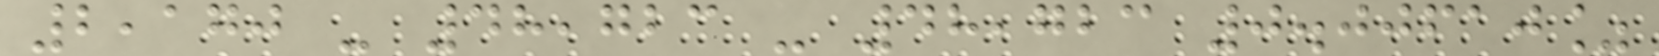2,170 - 48,723 - 48,723 0.00610%
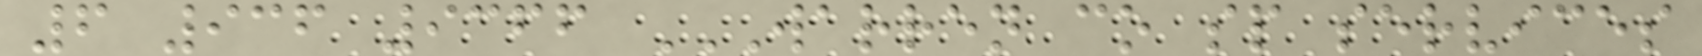6 936 9366 WARREN CO SP SERVICES
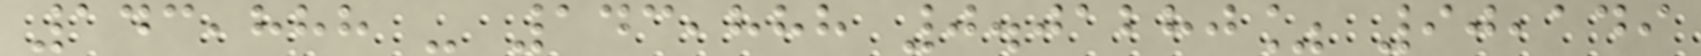143,888 - 143,888 0.01280% 90,149
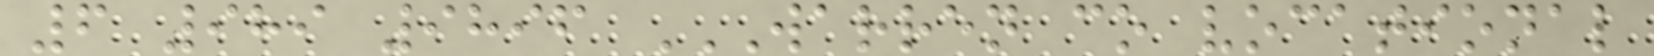6 989 9896 WARREN CO VOCATIONAL
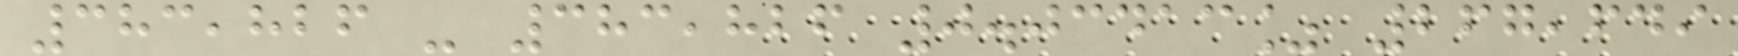383,826 - 383,826 0.03413% 267,649
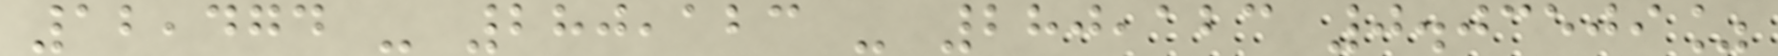12,474 - 280,123 - 280,123 0.03509%
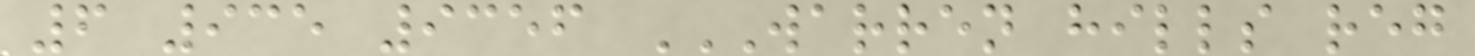6 935 9356 WARREN HILLS REG
